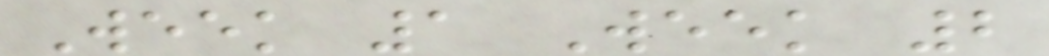Week 1 Week 2
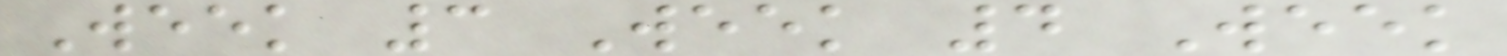Week 3 Week 4 Week
